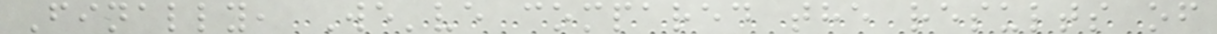Finally, We've compared the results of
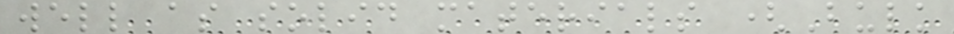well as solid materials (Bulk
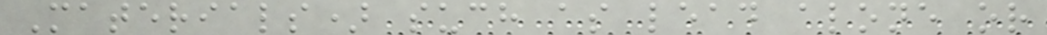Materials) such as lead alone or
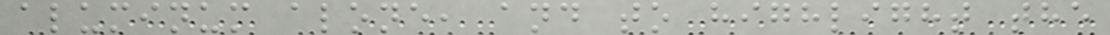aluminum alone, and to highlight the
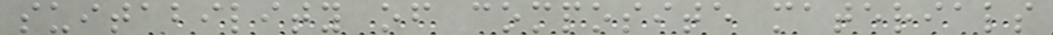suitability of composite materials
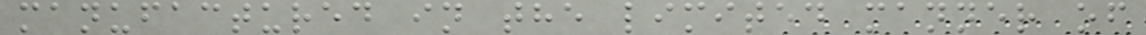manufactured in the limited manner of
